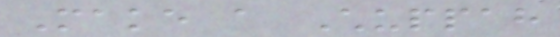Make a Chuppah
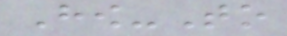How-To
